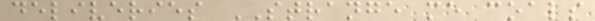deliveries STRANGE me coals
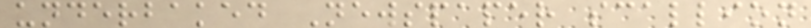underbaked Newspaper scallion
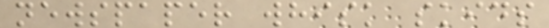newspaper whisk skids
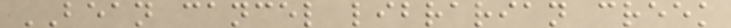BEAN cancel librarian creek
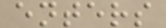enters
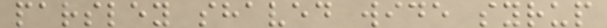parsley shaved wide syrup
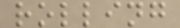rolling
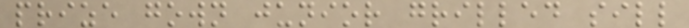prize gown junior grilled sill
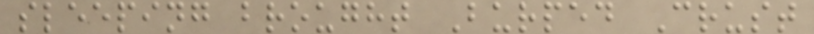sleeping brought Burped Crust
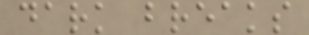dark breaks
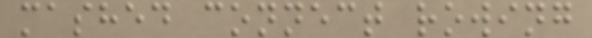mashed connect rowing
